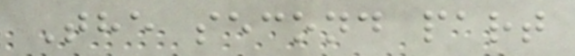The second part
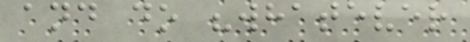and do "whatever
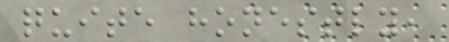quite honestly,
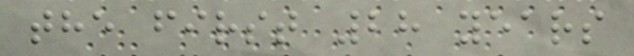the first 28 years
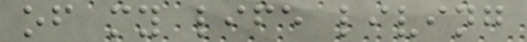of my life living
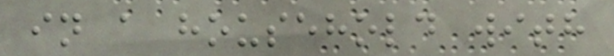in a household with
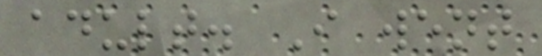adult. I went
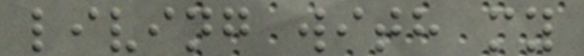living with my
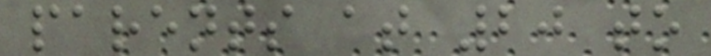parents at 20 to
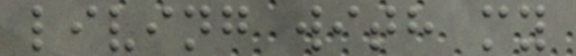living with my
